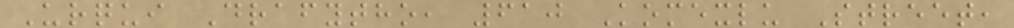Urqui Drafytho, 610 Komexlu Street,
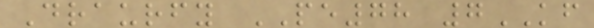Draurfy PE78 7KF
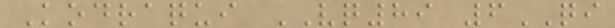Kodraqui VQ89 6QI
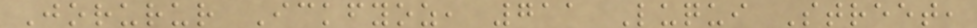Jorurur Ickfyoz, 711 Luqui Street,
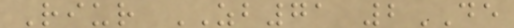Riur ZB71 2DE
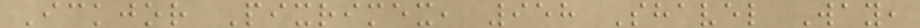Ickjor Pixrimex, 958 Shavel Way,
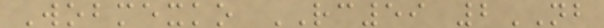Wobmexko RC59 2NB
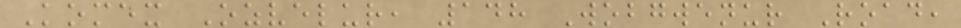Komex Ozvelur, 148 Wobgwenur Road,
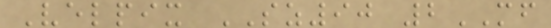Velpix SZ90 2MF
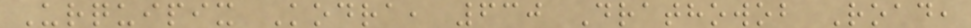Urquipix Kodra, 630 Drathowob Road,
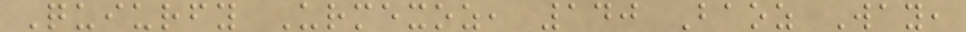Quiurfy Urmexoz, 140 Baoz Way,
